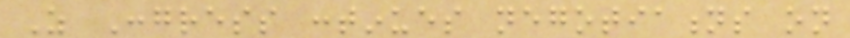As Congress continues negotiations on
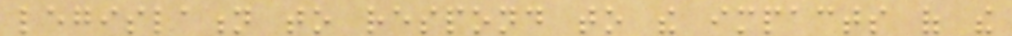legislation to respond to the impacts of the
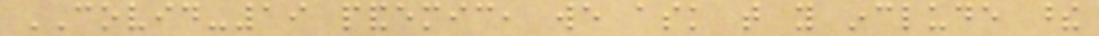COVID-19 pandemic, we ask that you include these
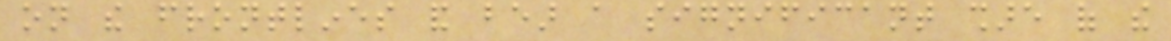on the frontlines and bear a significant share of the
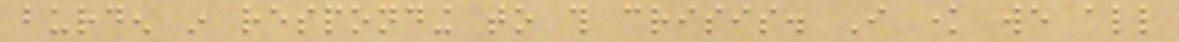burden in responding to this crisis. I know we all
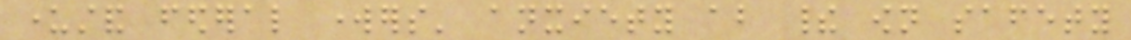understand federal workers' anxiety about their own safety
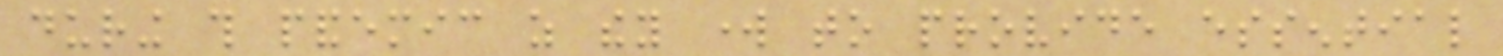during this pandemic as they work to provide essential
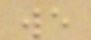we
